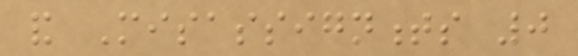and Misassignments 0
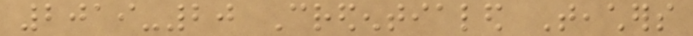2019-20 Credentialed Teachers
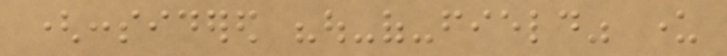(considered "out-of-field" under
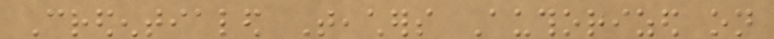Credentialed Teachers Authorized on
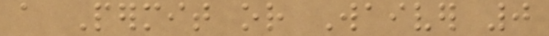a Permit or Waiver 0
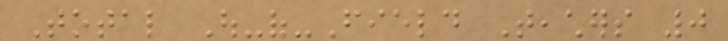Total Out-of-Field Teachers 0
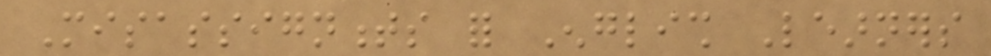Misassignments for English Learners
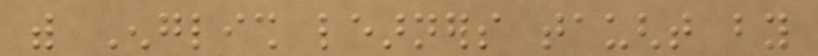with English learners taught by
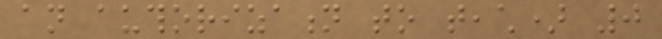an authorization to teach) 0
